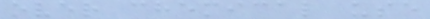over chemical use
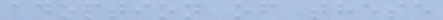adoption of these
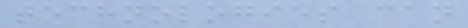technologies can
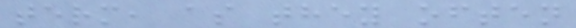term, as they often
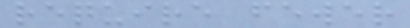require fewer
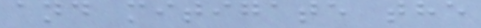and mitigate the
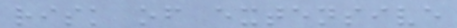risk of extensive
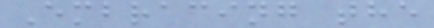Embracing the
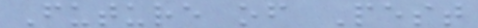Future of Pest
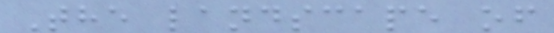The landscape of
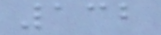132
